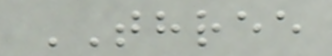THREE
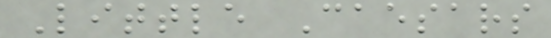Little Caesars
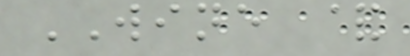WINE &
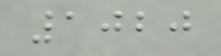1020
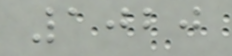1020
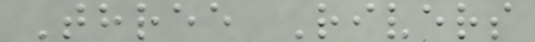Three Rivers
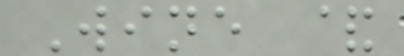Wine &
